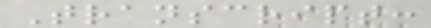Transcript:
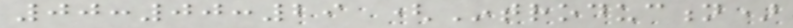00:00:29 (Introduction)
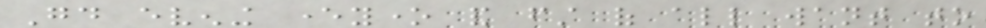Good evening everyone and first of all want to
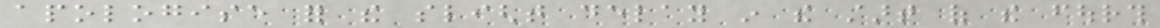apologise for the slight delay in the start of the fourth
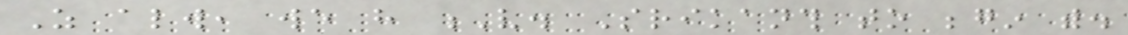As always, we have V. Srikanth to begin with.
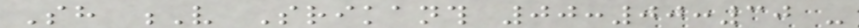Sh V Srikanth 00:00:30 -
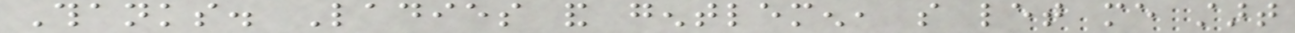Thanks. Ladies and gentlemen, so let me start
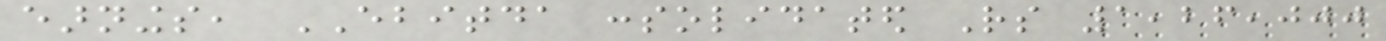earnings, EBITDA consolidated Rs 1,26,000
